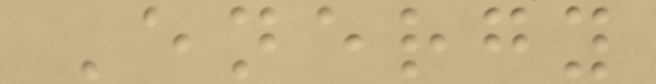Energy
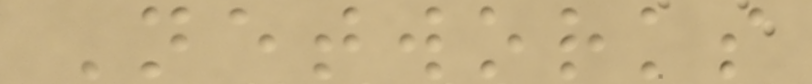Networks
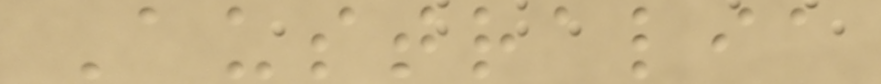Australia
